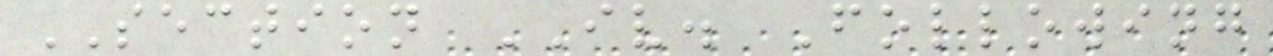SECTION IV. Following
